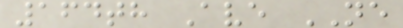164th Ave NE
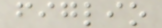figlio
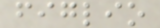figlio
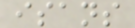isans
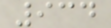934
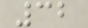32
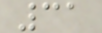31
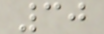30
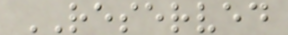RESERVED
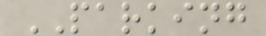PARKING
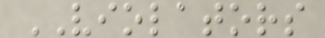VIOLATORS
